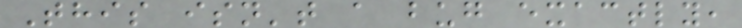This isn't a bug exactly,
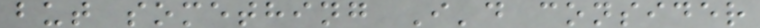but something I'd consider
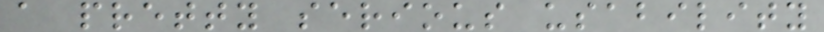a pretty serious usability
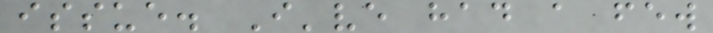issue. I've had a few
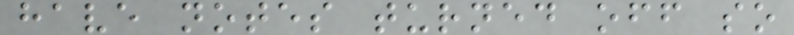have notes turned off so
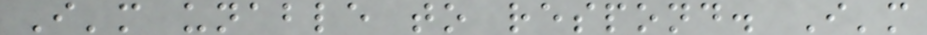I'm unable to respond. I'm
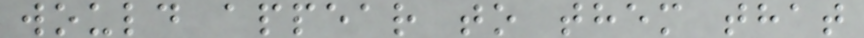would appear to them that
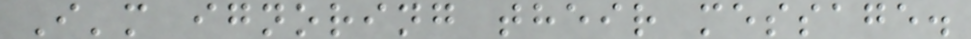I'm ignoring their message.
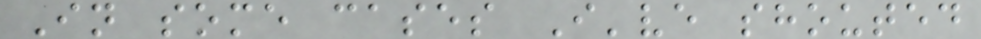In some cases I've shouted
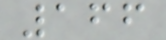166
